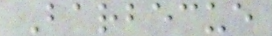Barbecue
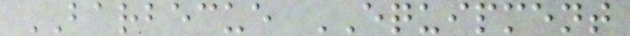BARBECUE EQUIPMENT
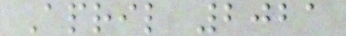April 2021
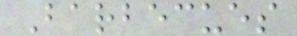Barbecues
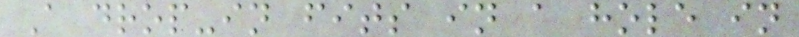A drop-in fits in a hole in
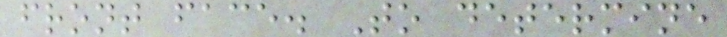front face. To determine
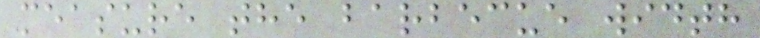measure the barbecue width
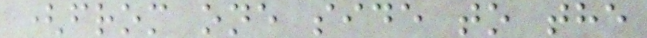(from one side to the
